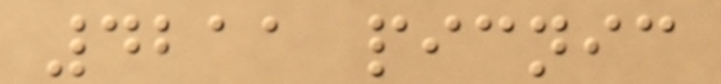4211 picnic
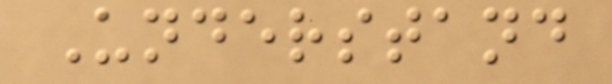Understand
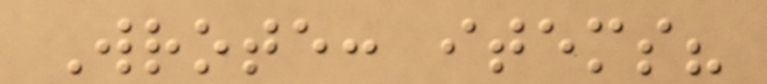Wrote: items?
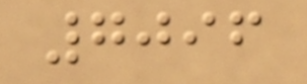7096
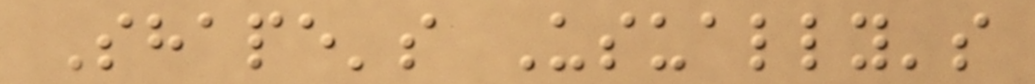Shape's Usually's
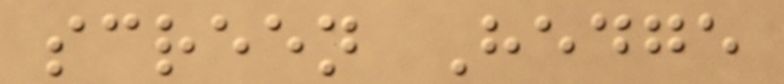screen Hedge
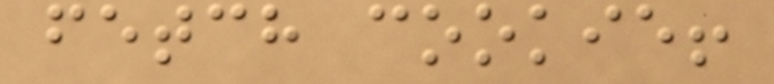fetch cookie!
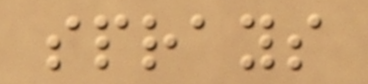sprays
